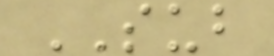SUB
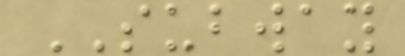SUBWAY
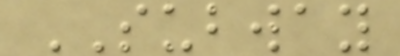SUBWAY
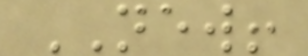NEW!
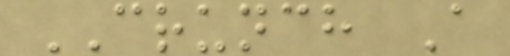CRUNCH A
